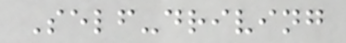Self-driving
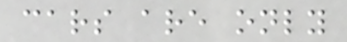cars are only
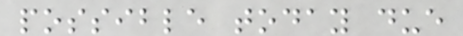possible today due
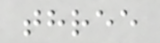three
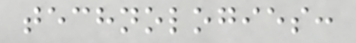technologies:
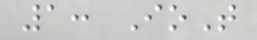1: IoT
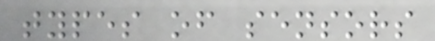types of sensors
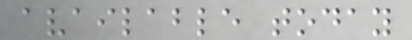available today
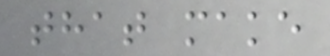that make
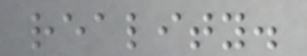reality.
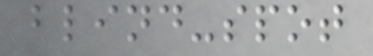blind-spot
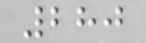280
